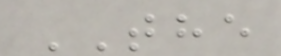THE
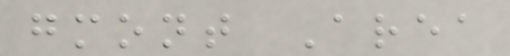gmont Area
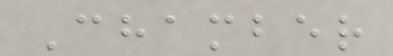Chamber
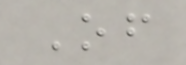Of
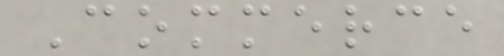Commerce
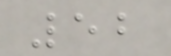52
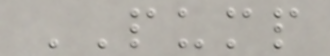PUMP
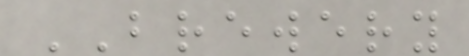BREWERY
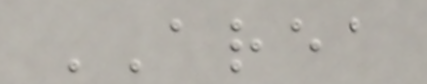AREA
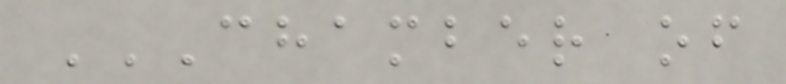CHAMBER OF
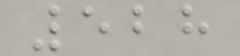528
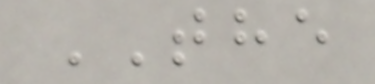THE
